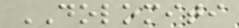DOLOMITI
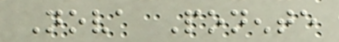Nova Ponente
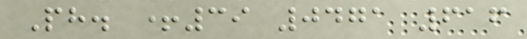Ph. +39 0471 616
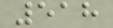518
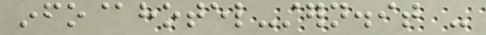info@hotel-stern.it -
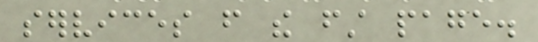services from the first page.
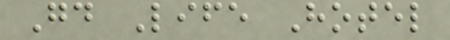Good Life Hotel
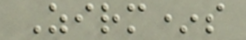Zirm*s
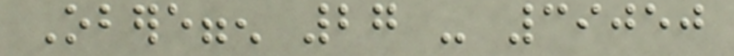Obereggen 27 - 39050
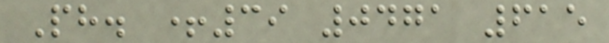Ph. +39 0471 615
